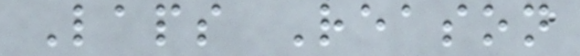Laps Reason
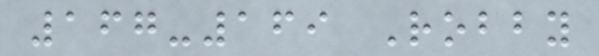167-169 Robby
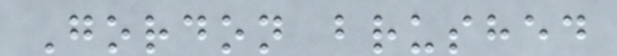Gordon brushed
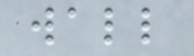wall
